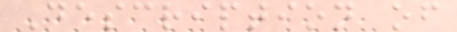Description of
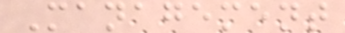Management
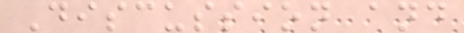Discussion and
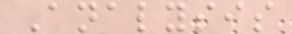Analysis
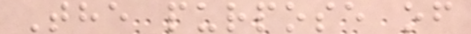The purpose of
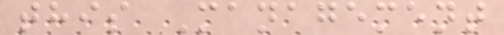this Management
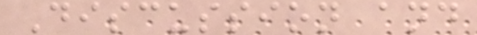Discussion and
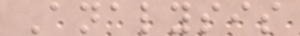Analysis
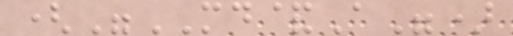("MD&A")
